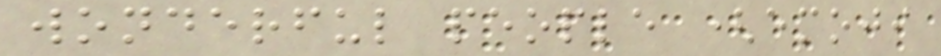wonderful people (emoji
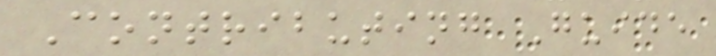Contributing Guide
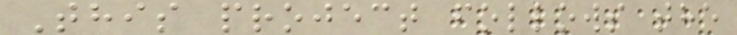This project follows the
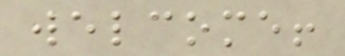welcome!
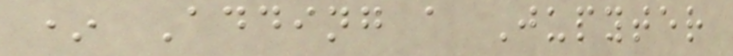* Adding a Jupyter
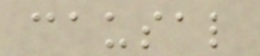causal
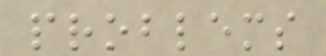problems
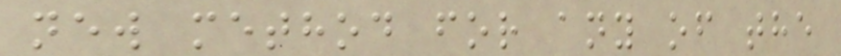new method for any of the
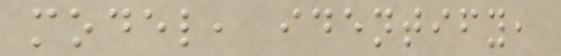model, identify,
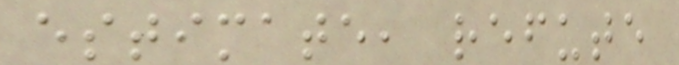estimate, refute
